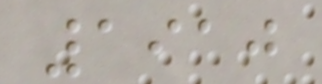1910
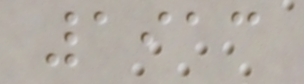1913
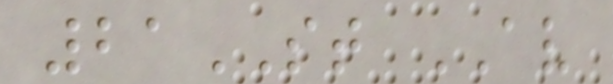21ST AV
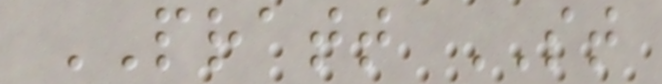PRATT ST
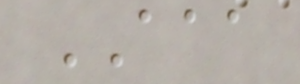AAA
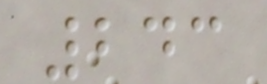243
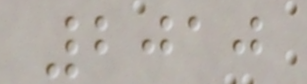2010
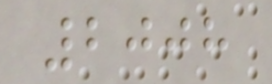2008
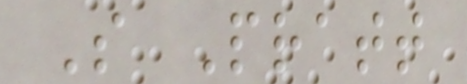S Pratt
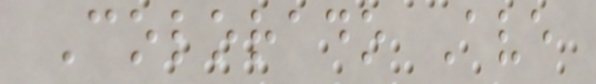Colorado Ave
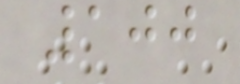100
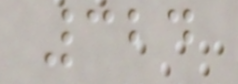324
